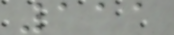111
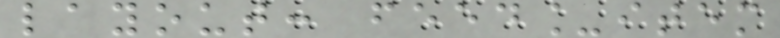layout: feed_item
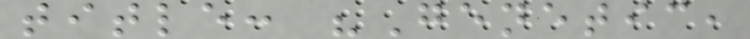title: "Genetic,
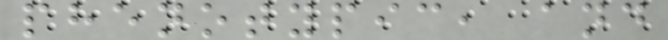phenotypic, and
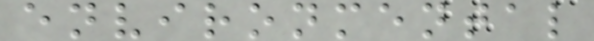environmental
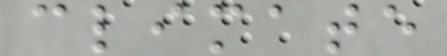climate
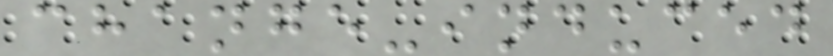change-induced
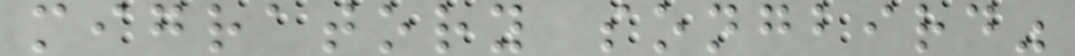migratory songbird"
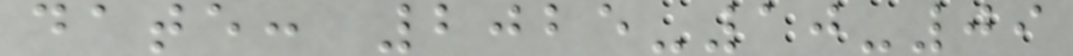date: 2025-10-09
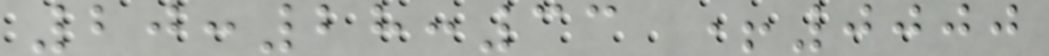20:28:33 +0000
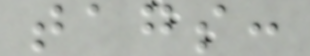tags:
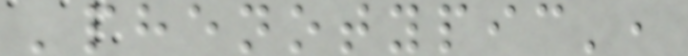'phenotypic',
